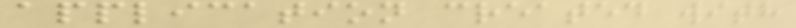application created with
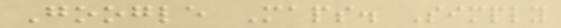Google Maps. Simply
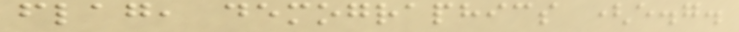flag, demographics (e.g.
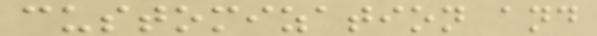customization and
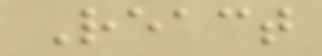React
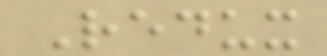Redux
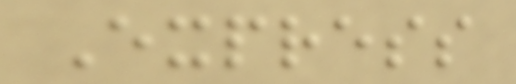Express
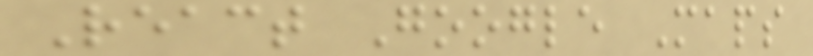React Google Maps
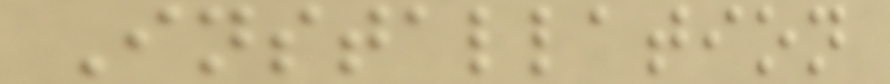Installation
